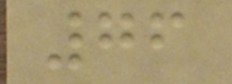76
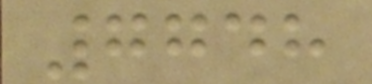7748
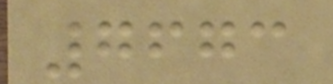7673
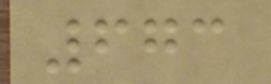673
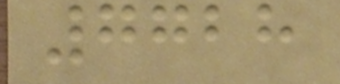7728
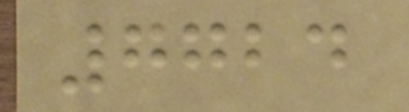7724
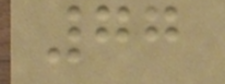77
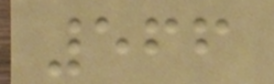566
